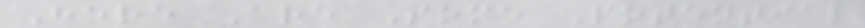Here Are Some Potential
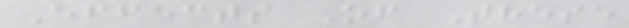Effects Of These
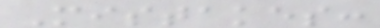Mistakes:
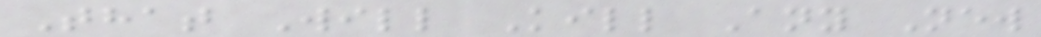That Will Kill Any New
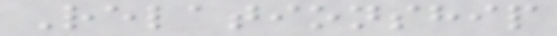Relationship
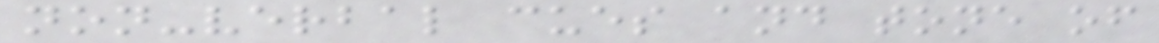non-verbal cues and tone of
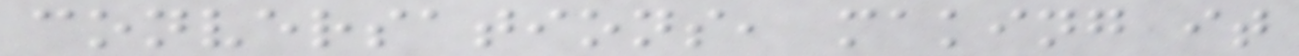conversations, making it
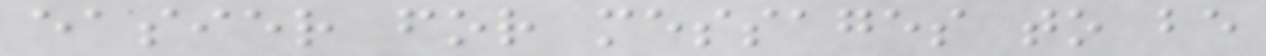easier for messages to be
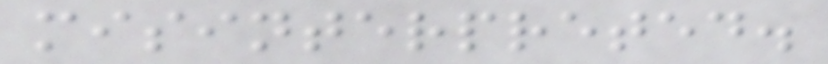misinterpreted.
